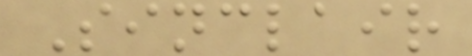Sinclair
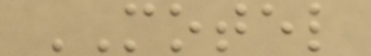MOTEL
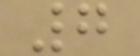7
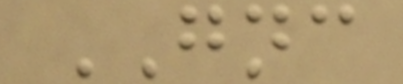GNC
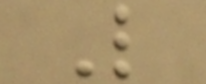L
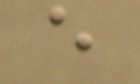e
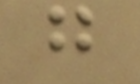g
